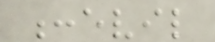:evil
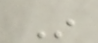In
